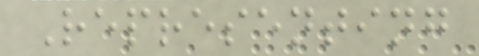Representing
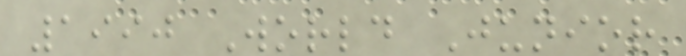1990 World Junior
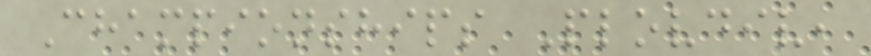Championships Plovdiv,
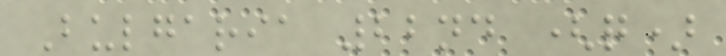Bulgaria 22nd (q)
